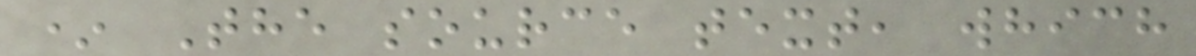* The source text, which
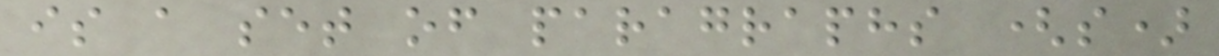is a set of paragraphs (s)
